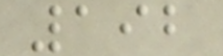192
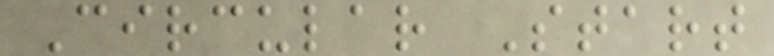Circular Start
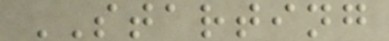STARTING
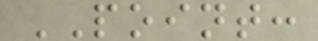POINT:
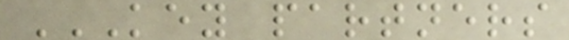KEY PARTNERS
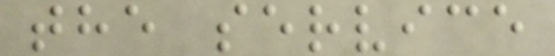the service
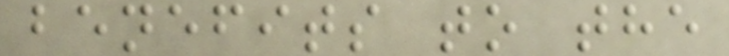benefits to the
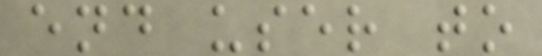end user to
